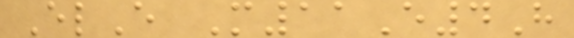ElE M11E4H
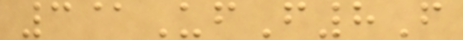3@UfF8F
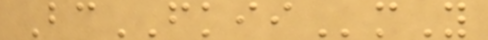BcFKIImY
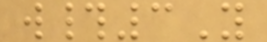w#3Y
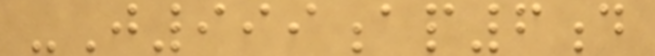-J999ap6d
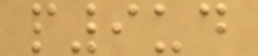p9ud
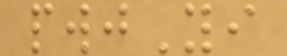pwjYi
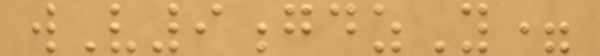wV9gdzY=
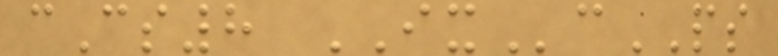cCs8 IXcPS
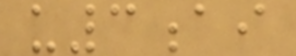u3ai
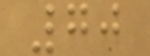70
